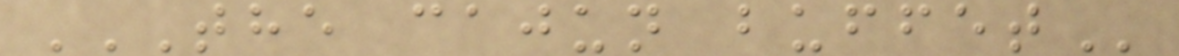THE CAJUN BUFFET
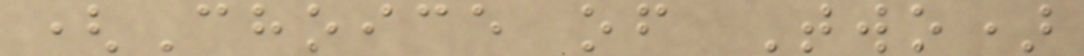(Choice of Two)
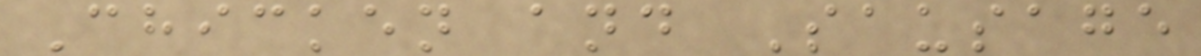Chicken and Sausage
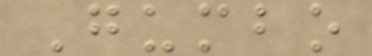Gumbo
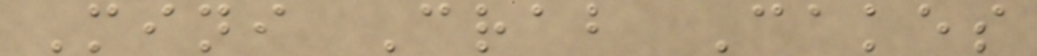Mini Crab Cakes
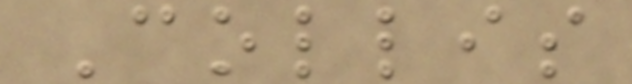Collis
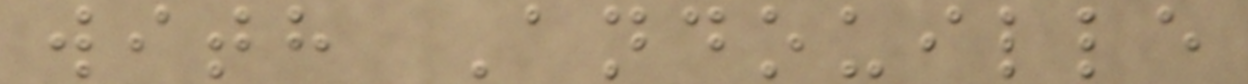with Andouille
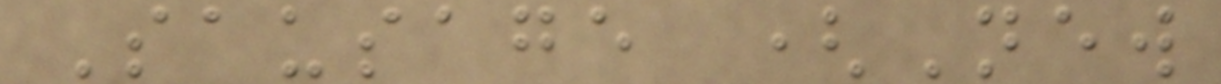Sausage (New
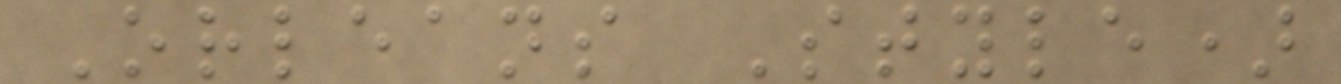Orleans Style)
